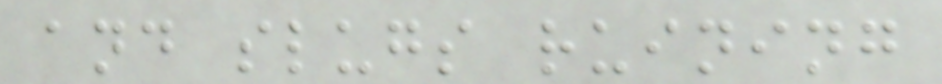and slugs ruining
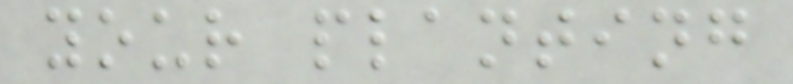your planting
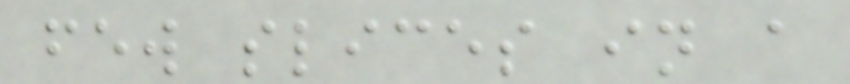few slices in a
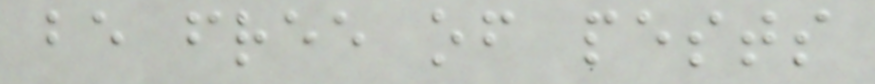be free of pests
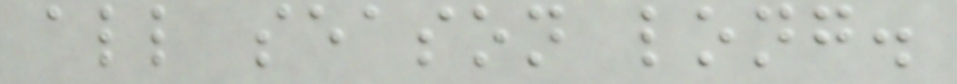all season long.
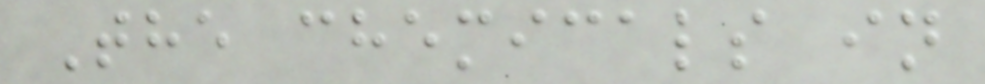The chemicals in
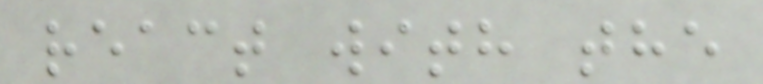react with the
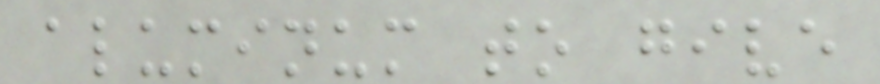aluminum to give
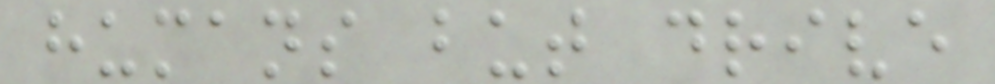humans but drive
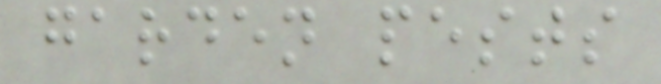garden pests
